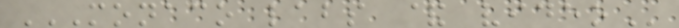MONACO LABS & VIDEO
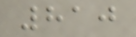810
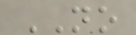NO
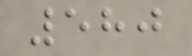580
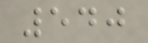540
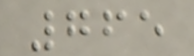765
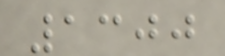1300
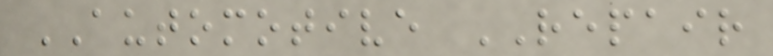AUTOMOTIVE REPAIR
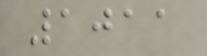1011
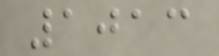1013
